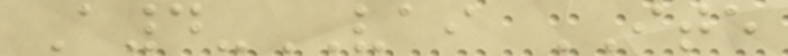A4-VAI ITE
